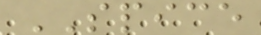SPICE
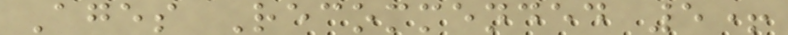Ages Recommended 5+
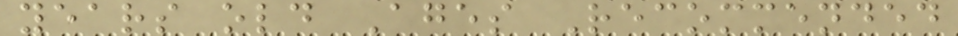years old Ages Recommended
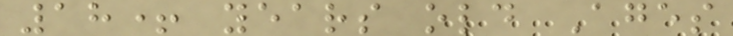18+ years old Ages
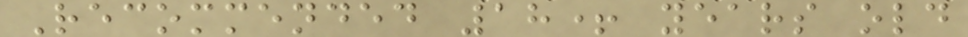Recommended 18+ years old
